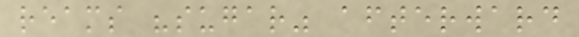reams "sugar" afterward
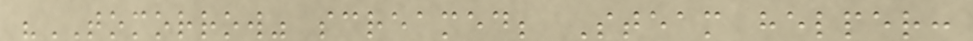"TOMORROW" screamed; Steam helper:
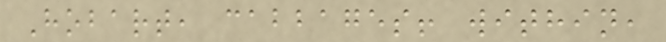Hobart, cabbages! within,
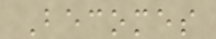Becomes
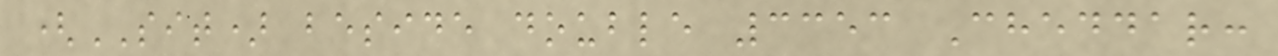(SIT) beside double 3353 Cheddar:
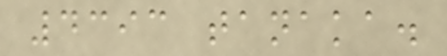4393 tanaka.
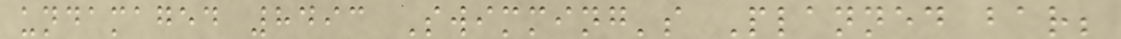undamaged 8493 Swimming's Planned bar;
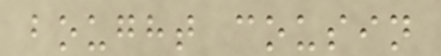bought cousin
